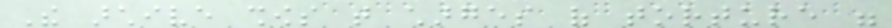The archive shows that charges of torture were
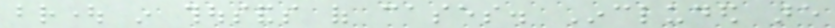brought in thousands of cases. Included are
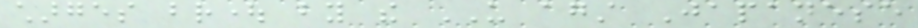charges brought by the US against Japanese
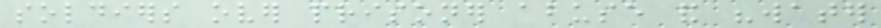soldiers over prisoner abuse and "water
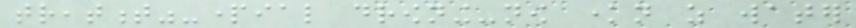treatment"-partial drowning-now known as water
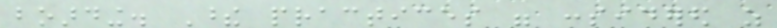boarding. These practices were considered as
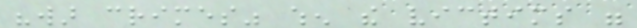"war crimes" when the victims were
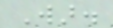War.
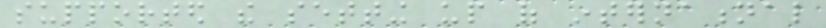supported the setting up of international
